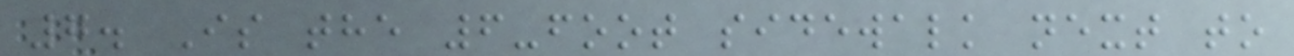7. Is the 6-foot sidewalk next to
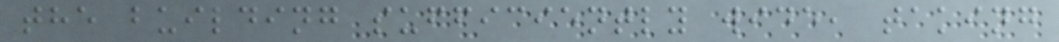the building sufficiently wide, taking
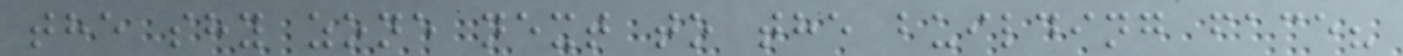the shy zone next to the building face?
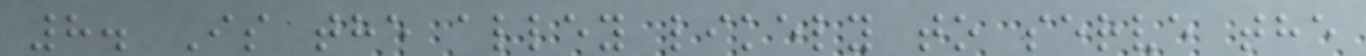8. Is the alley likely to serve the
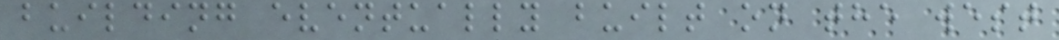building eventually built on the west
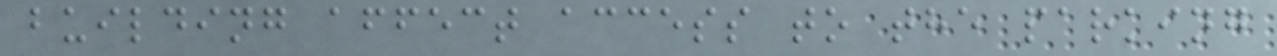building affect access to the parking
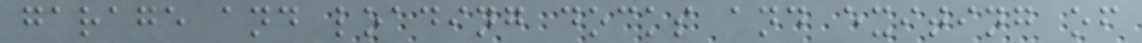garage and loading docks and exiting of
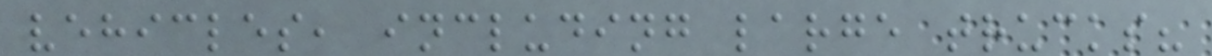vehicles, including large trucks?
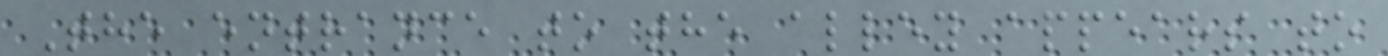The entrance to the alley appears to
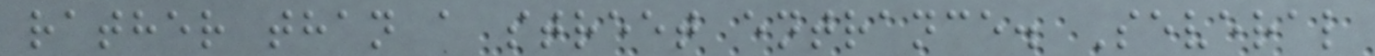rather than a street entrance. Several
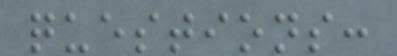questions:
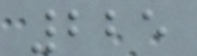225
